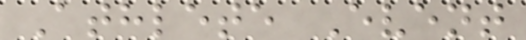Athlete Event
